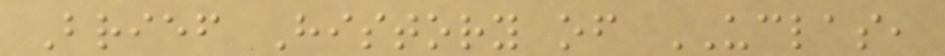Brief History of UCLAS,
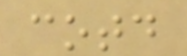cotd
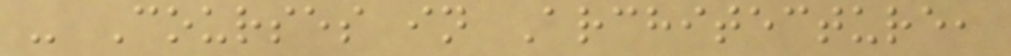- Courses in Architecture,
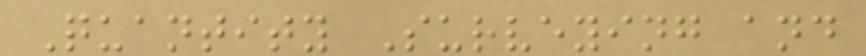Quantity Surveying and
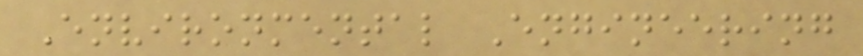Environmental Engineering
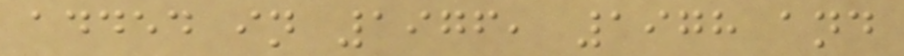added in 1976, 1978 and
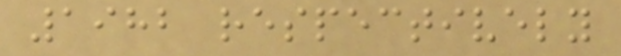1982 respectively
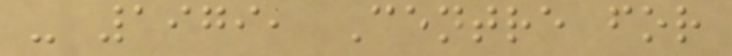- 1979, Centre for
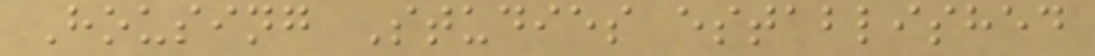Housing Studies established
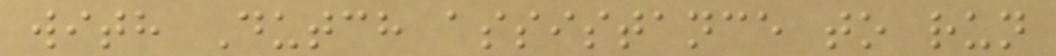with Dutch assistance to run
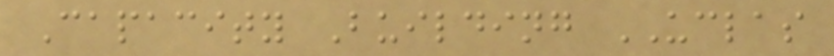Capacity Building UCLAS
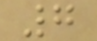7
